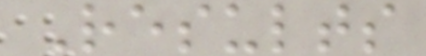Results
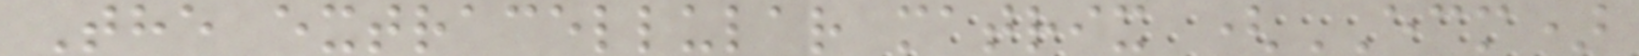The extracellular matrix (ECM)
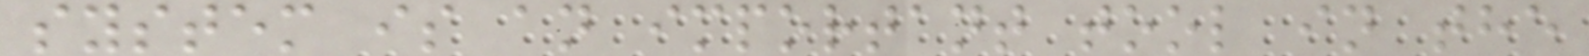system is an important tool in the
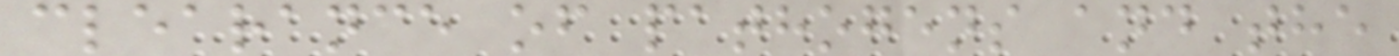clearance of pathogens and the
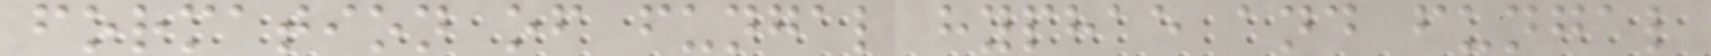formation of fungal hyphae and fungal
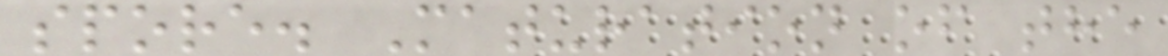spore. Maturation of the
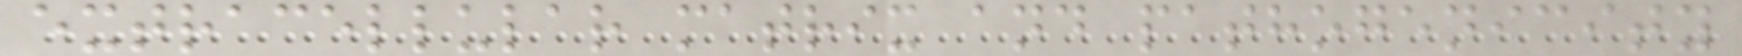extracellular matrix and pathogenicity
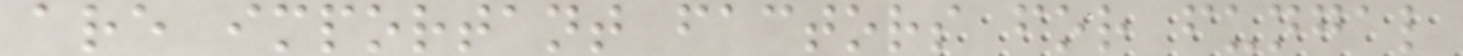are important factors for fungal
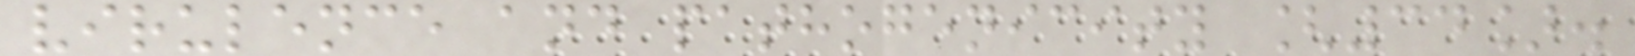virulence and pathogenicity [34].
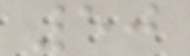50
